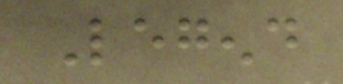Legend
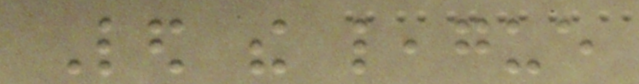Led the league
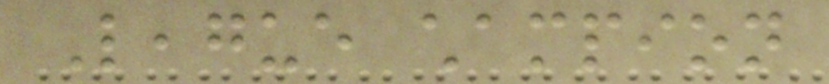League champion
